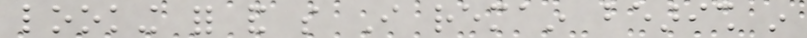looking for and so I remain bearish in
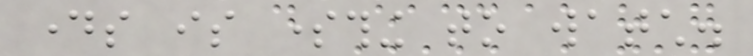days is something to watch.
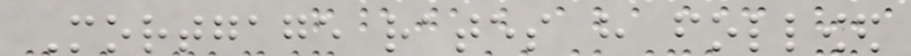Mortgage rates have followed
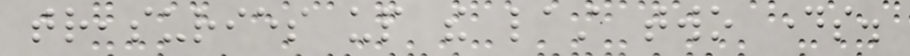treasuries up the last two days.
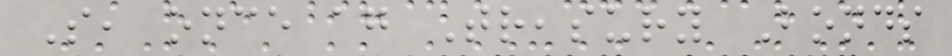So, once again Treasury Bonds
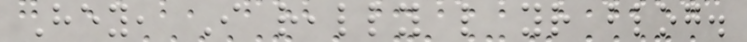Hey, I really like your blog.
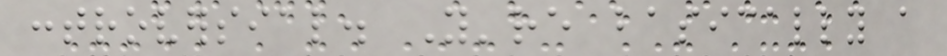controversial. You're basically a
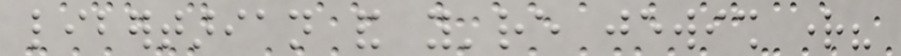libertarian and you're jewish right?
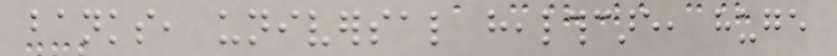banks, universal healthcare, huge
